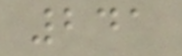241
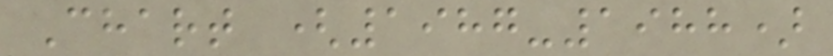Chart (1987-1988)
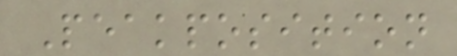Peakposition
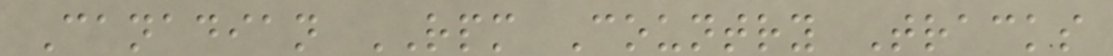Canadian RPM Country Tracks
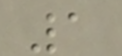1
